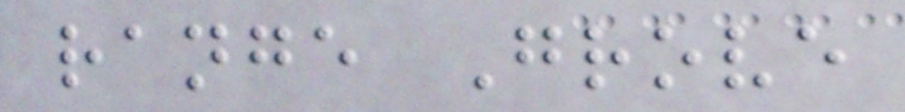range Grove
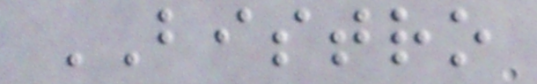BISTRO
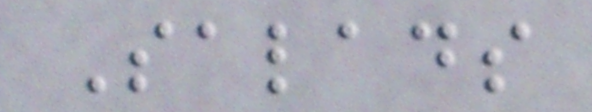Salads
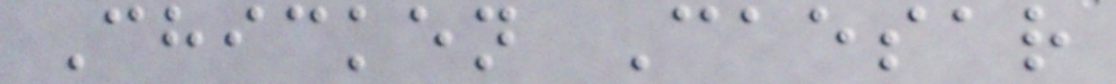Chicken Caesar
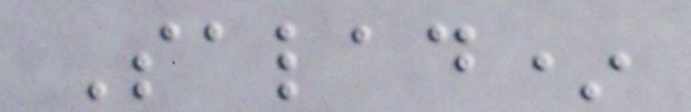Salad*
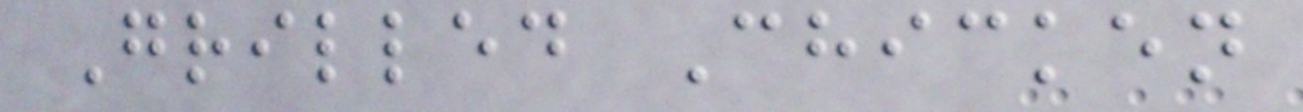Grilled Chicken
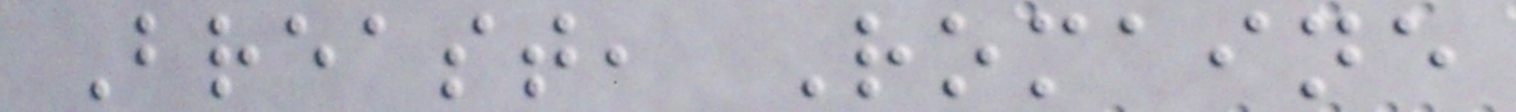Breast, Romaine
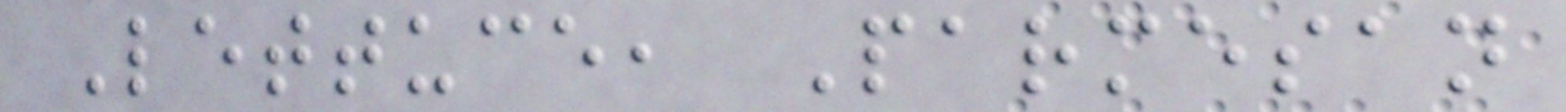Lettuce, Parmesan
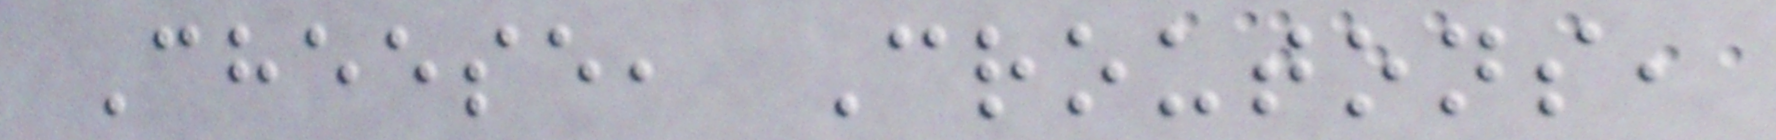Cheese, Croutons,
